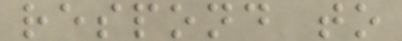respond to
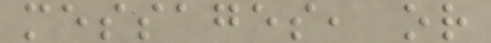messages, or
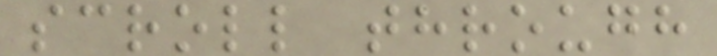scroll through
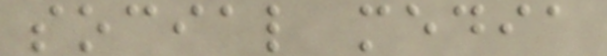social media
